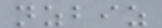nzbiz
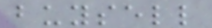buysell
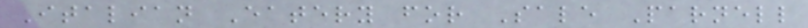Italian Eatery for Sale Parnell
